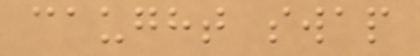caught swap
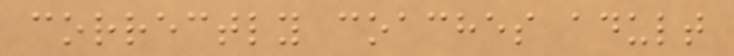correctly coaches adult
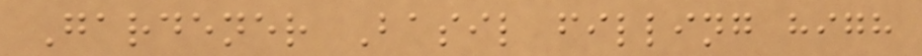Gardener Basil filling high
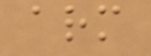arm
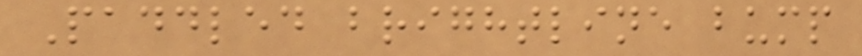Paddled brightline bump
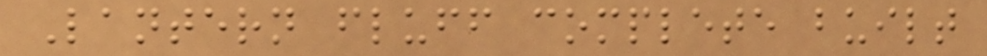Lantern fluff complete built
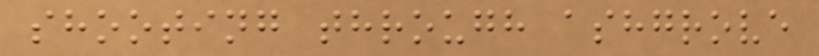shooting through ashgrove
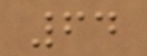64
